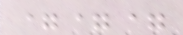===
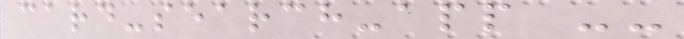card-search-app --
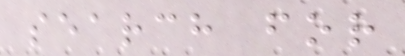search for
